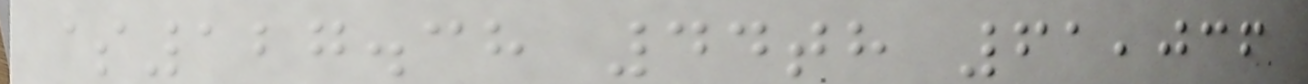$127.38 44th 61,036
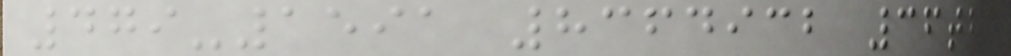479-1591 8364932 36th
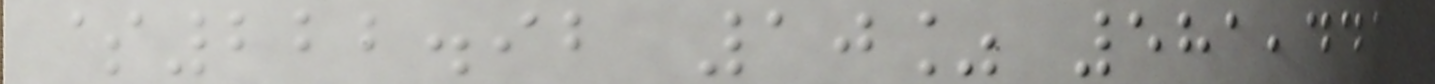$222.92 10% 581,441
